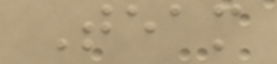Team
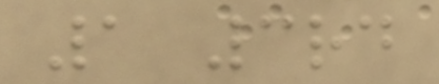1 3rd
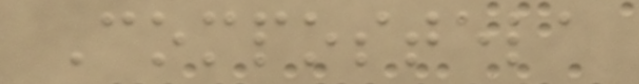Compostela
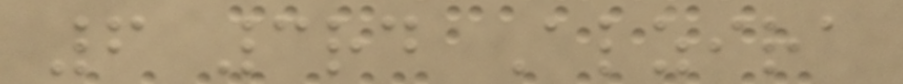6 3rd Alzira
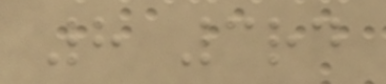8 3rd
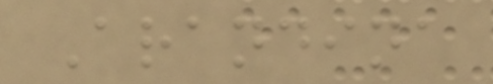Arandina
